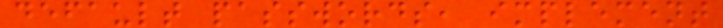default passwords, implement
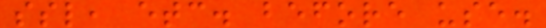ssl, etc. before use.
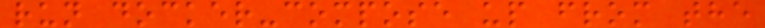run docker-compose up from the
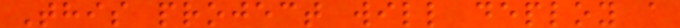This project will deploy a
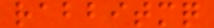rabbitmq
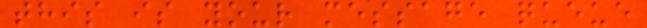this is your message queue
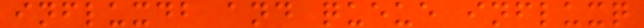influxdb and queue influxq
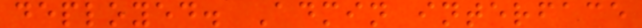deployed. Admin interface
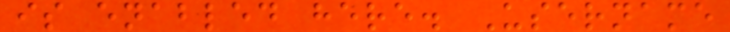is enabled here. Username
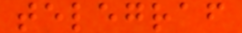telegraf
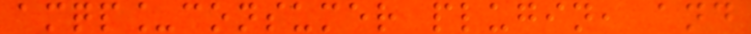amqp_consumer plugin, and
